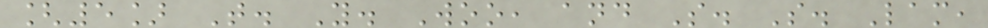[5] T. Y. Woo, and S. S. Lam,
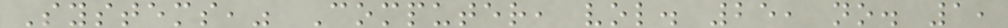Systems," Computer, vol. 25, no. 1,
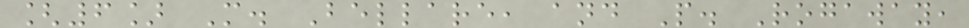[6] M. Bellare, and P. Rogaway,
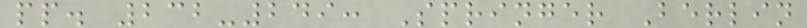pp. 232-249: Springer Berlin
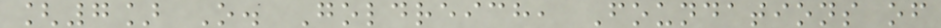[7] O. Goldreich, Foundations of
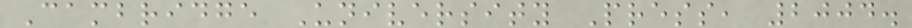Cambridge University Press, 2004.
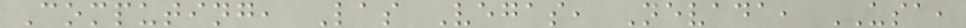Computing, Las Vegas, Nevada, USA,
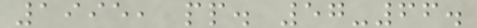1995, pp. 57-66.
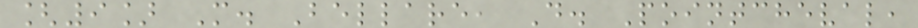[9] M. Bellare, D. Pointcheval,
